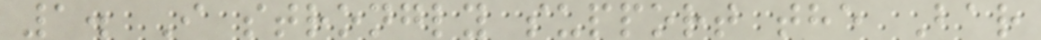1. I strongly support the Bar
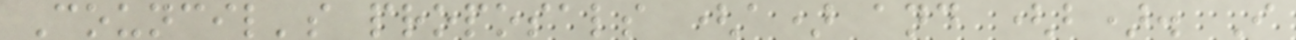Council's proposals (a) and (b). I
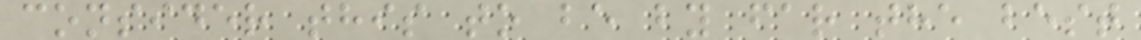consider this to be by far the best
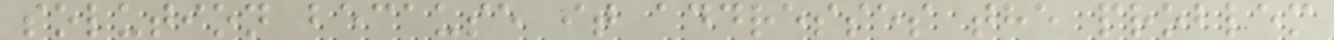solution because it addresses the problem
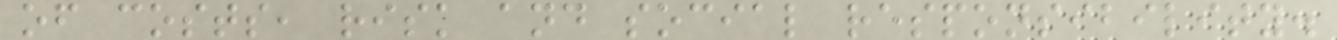of costs, risk and social responsibility.
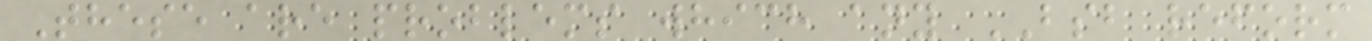These are problems which any BSB reform
